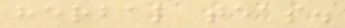herbal teas.
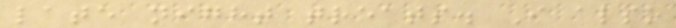late night treats. I also
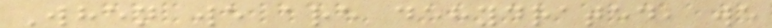When we are dehydrated, we
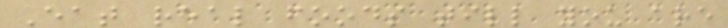Eat real foods till you are
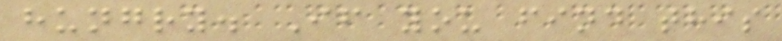hungry. If you find this
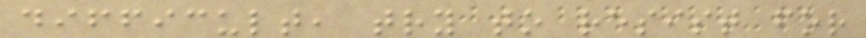difficult, try to resist for
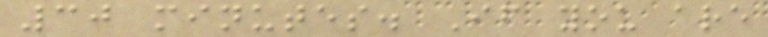30 minutes. If you are
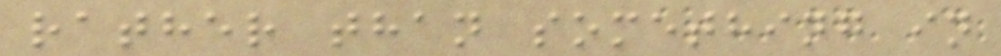rather than something in
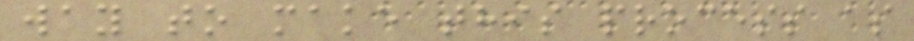way to make this process as
